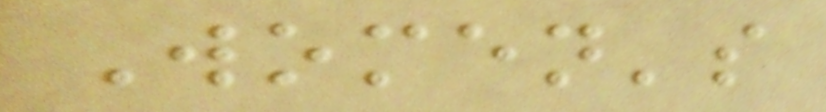Women's
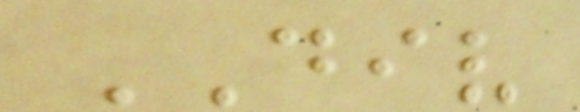DIV
